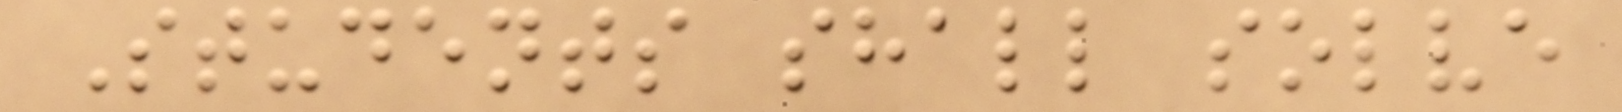Students shall solve
